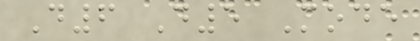D6 D5 Mode
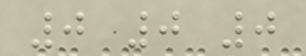0 0 0
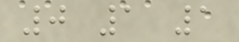0 1 1
